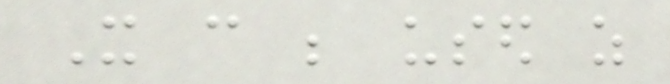It can be used as
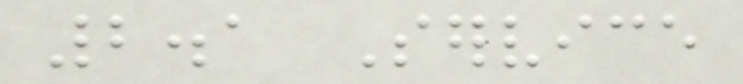2.1 Service
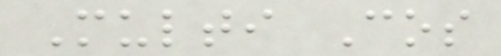Multi Cos
